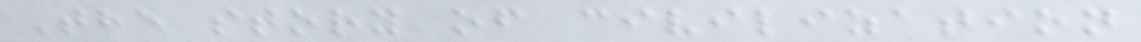The story of civilization
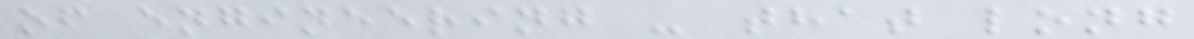of engineering - that long
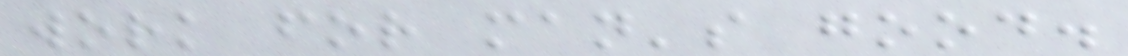work for man's good.
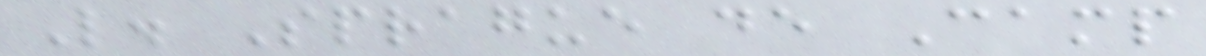L. Sprague de Camp
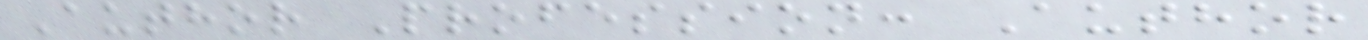Author Profession: Author
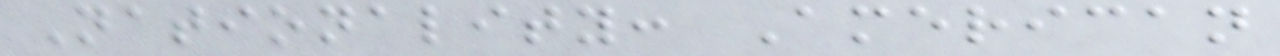Nationality: American
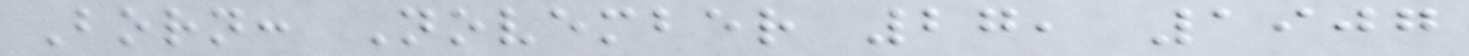Born: November 27, 1907
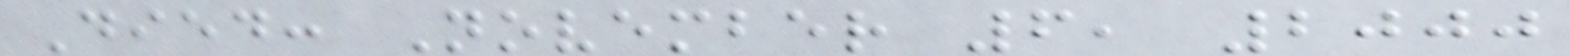Died: November 6, 2000
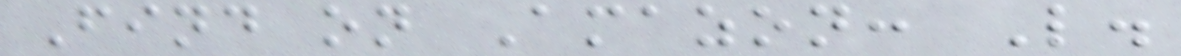Find on Amazon: L.
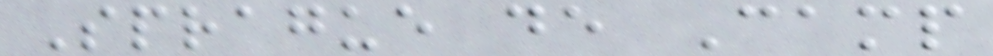Sprague de Camp
